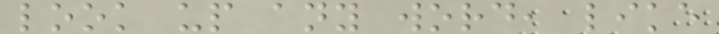look up any word, like
